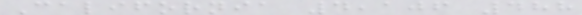California 4,106 488
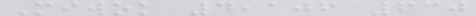Miwok 4,106 630
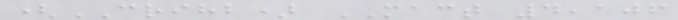(CRIHB) MACT 4,106
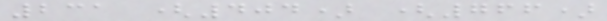231 (404) (766)
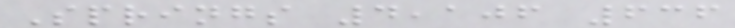Springs 4,106 636
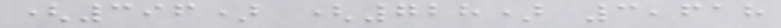(396) (728) 3,618
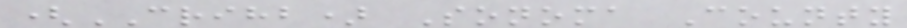(CRIHB) Sonoma County
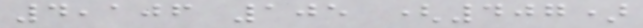4,106 105 (407)
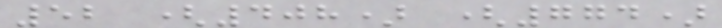52 (408) (774)
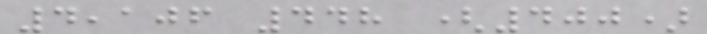4,106 448 (400)
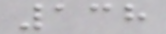138
